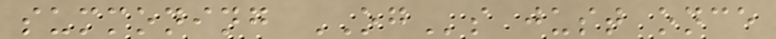summoning OGs just once
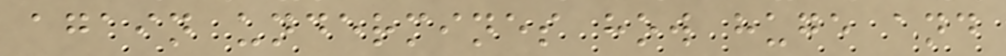again undermines how huge and
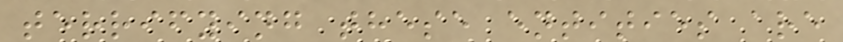terrifying these entities are
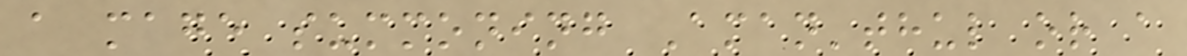a mage summoning Aman'thul or a
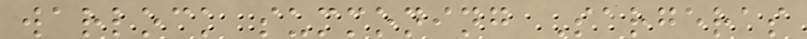warlock summoning Sargeras
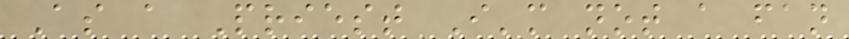As a Priest I'm not a fan
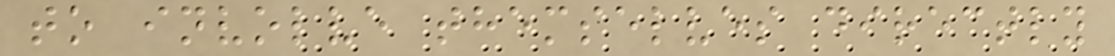to involve themselves directly
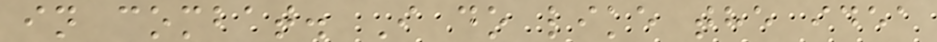in combat. I do like the idea
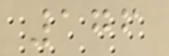176
